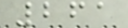261
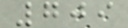709
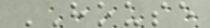HOUSE
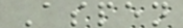Aspen
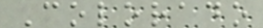Colorado
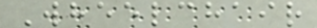Wheelchair
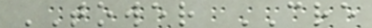TOWER CRE
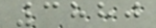3880
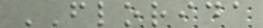FLORIDA
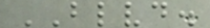BLVD.
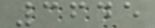3645
